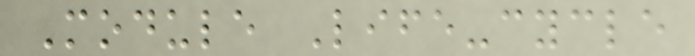Module Life-cycle
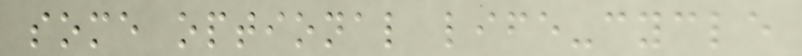some optional life-cycle
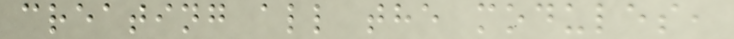creating all the modules,
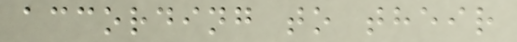according to their
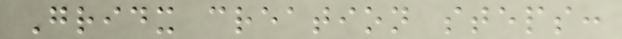Gridx creation steps:
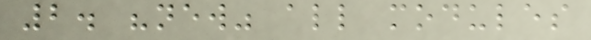2. "new" all modules
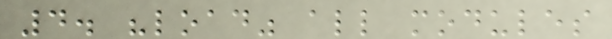4. "load" all modules
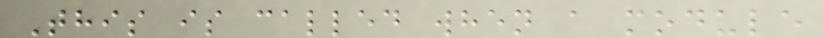This is called when a module
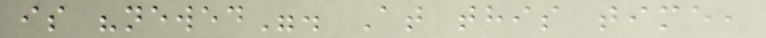is "newed". At this time,
